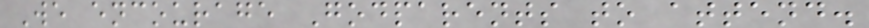We encourage Godparents to attend.
